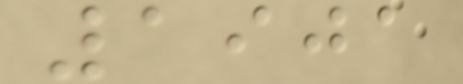1901
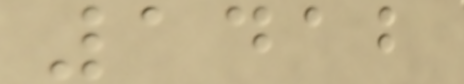1412
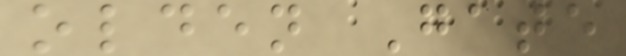olden Gate
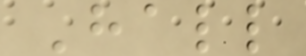Hall
